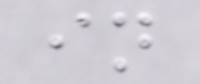in
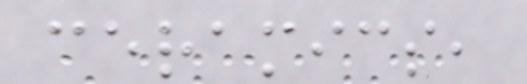ceramics,
